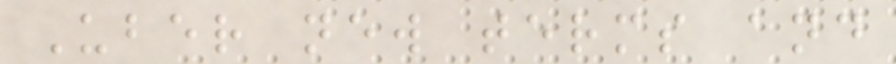Uber new terms and
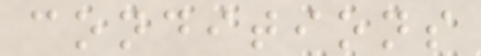conditions
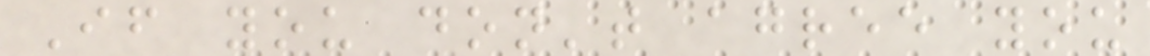If you don't agree you
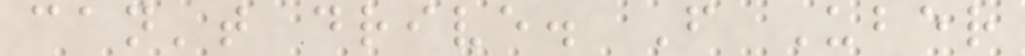can't drive. F Uber
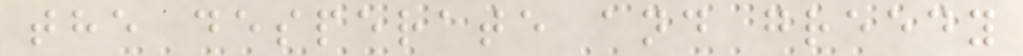the desperate and greedy
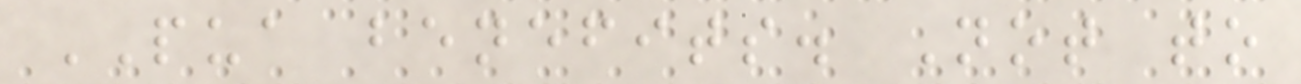PUA benefits. Not to
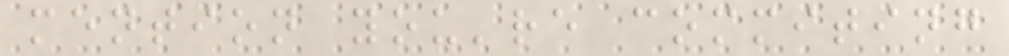mention you're commiting
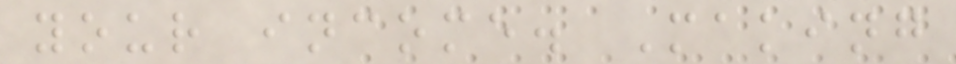your income. Making
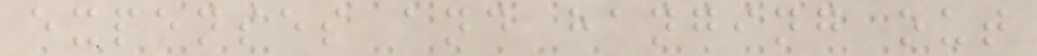expenses and hanging out
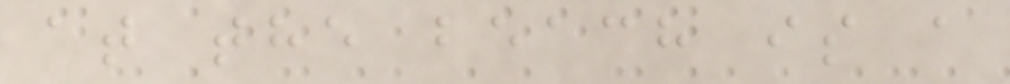at the beach is a
